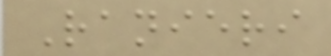Ranieri
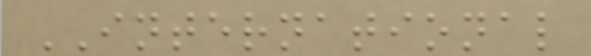INTERNATIONAL
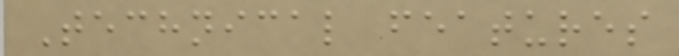Technical features
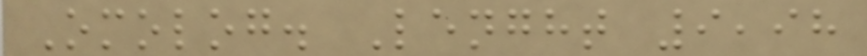Omolog. Lenght 9,98
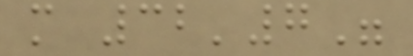m 32'7"
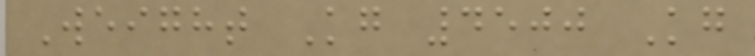Weight Kg 4500 Kg
